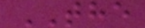THE
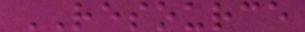RESOURCE
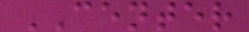CENTER
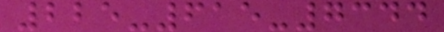225-615-7344
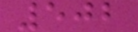502
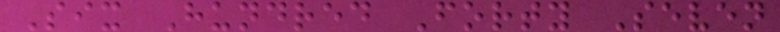Six Hundred Forty Seven
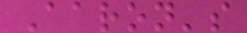Aaron's
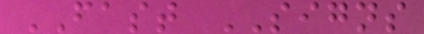FAST SIGNS
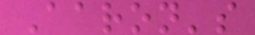Aaron's
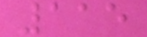115
